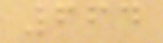664
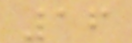16
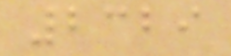2329
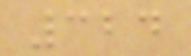324
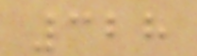328
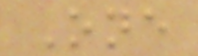One
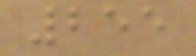255
